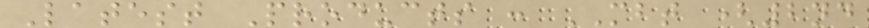Latest Products : MBT (2nd
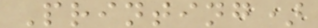Printing)
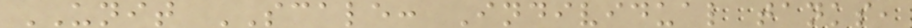UNIT SCALE: Individual tanks,
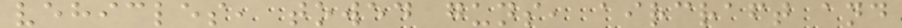vehicles, towed guns, aircraft and
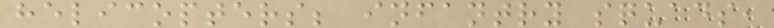helicopters; infantry squads,
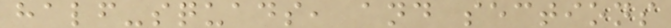half-squads, and sections
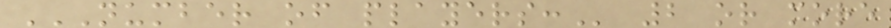NUMBER OF PLAYERS: 2 or more
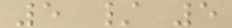5 / 5
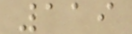119
